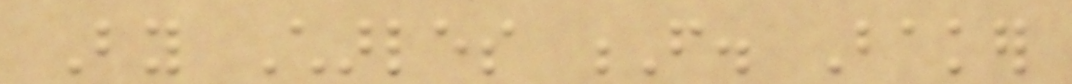By Charles F. Baker
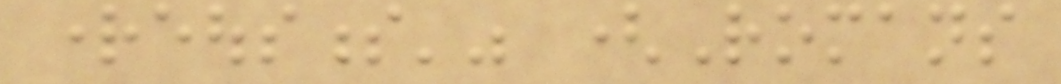righteousness'" (Romans
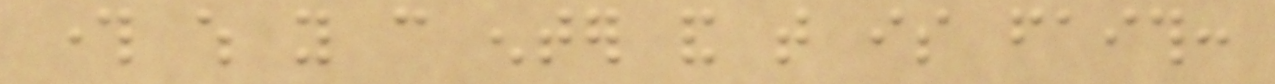through which you can enter and that is faith:
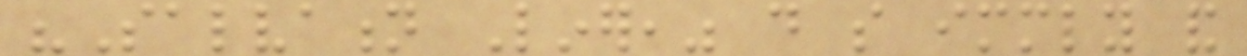"Salvation Liner," do so immediately and
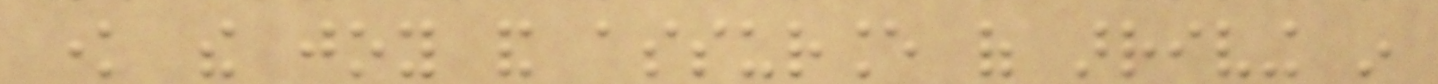know the joy and assurance of arriving in
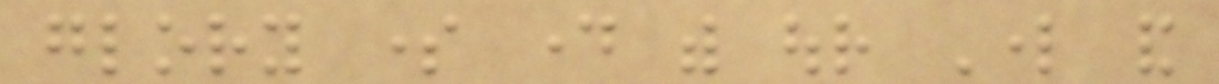glory some day with our Lord and
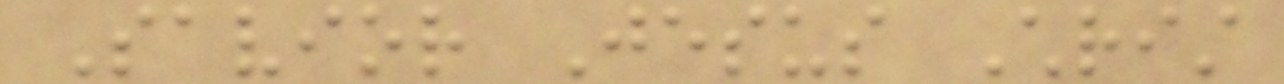Savior Jesus Christ
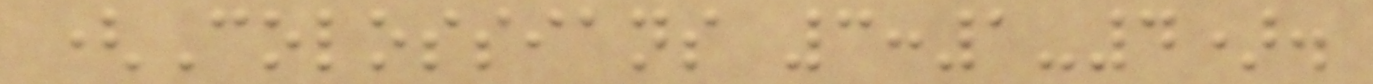(Colossians 3:1-4).
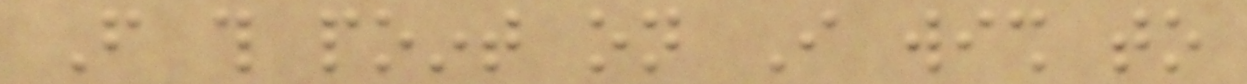From this point on I wish to
